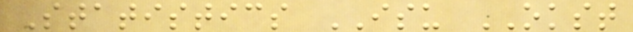Statistics ISU OKST
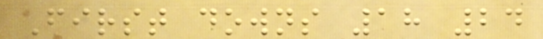First downs 18 24
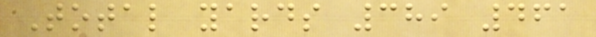Total yards 389 461
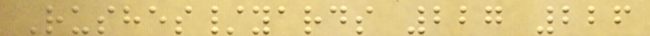Rushes/yards 227 226
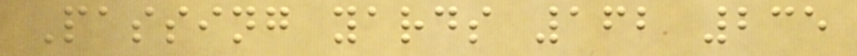Passing yards 162 235
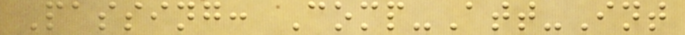Passing: Comp-Att-Int
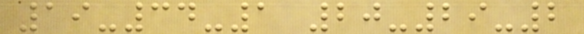19-34-1 20-29-2
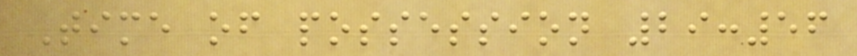Time of possession 29:56
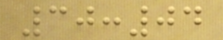30:04
